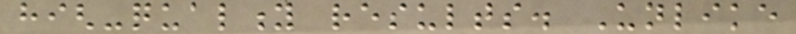high-quality results. Unlike
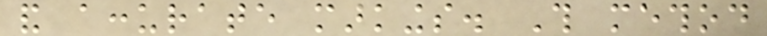and accurate markings. This method
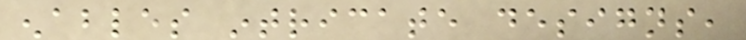enables intricate designs,
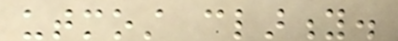utmost clarity.
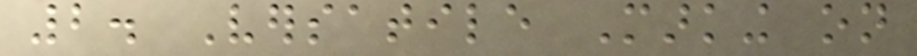2. Versatile Marking on
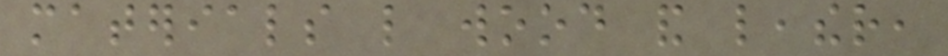materials like wood and leather,
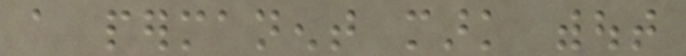a permanent mark without
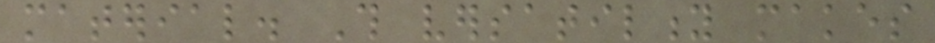material. This versatility makes
